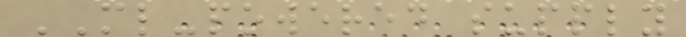ML-powered supply
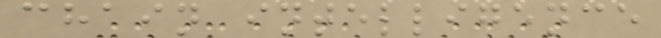chain intelligence
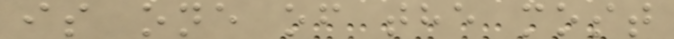is one of the most
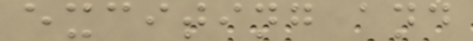exciting and
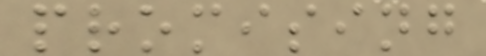promising
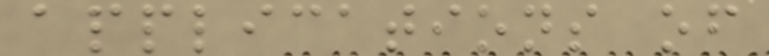applications of
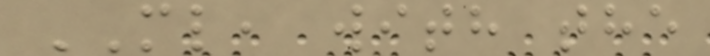ML, with the
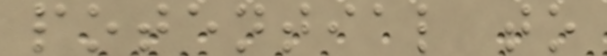potential to
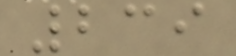239
